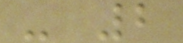- 2
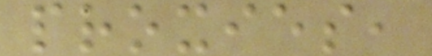proxies,
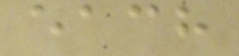each
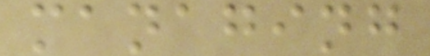managing
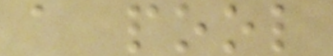a pool
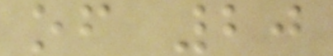of 20
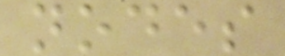nodes
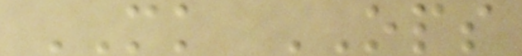MK OPS
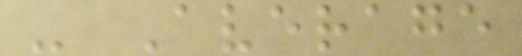- Average
